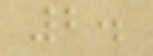2.
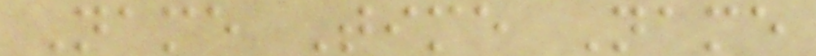Name Time Name
